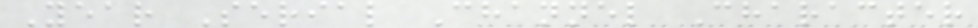Year Serial Channel Character
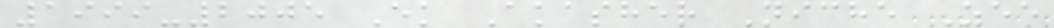1999-2005 Ek Akasher Niche Zee
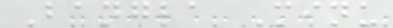Bangla Minu
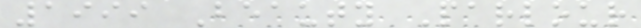1999 Beauty Parlour
